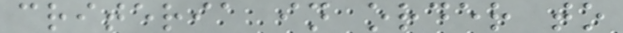criteria in order to
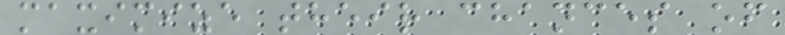maximize their chances of
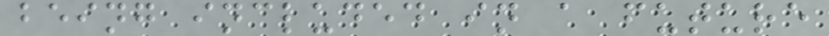being included in a future
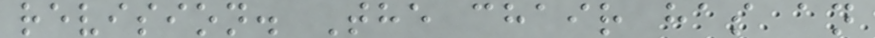revision. The chair has an
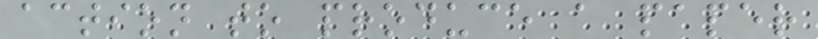action to produce a paper
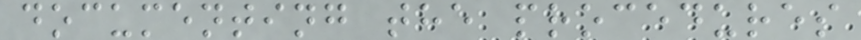documenting the procedures
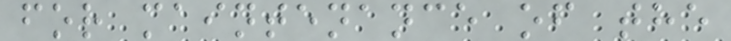for maintenance of the
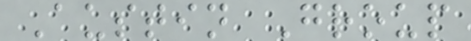Austin Group
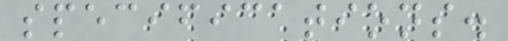specifications.
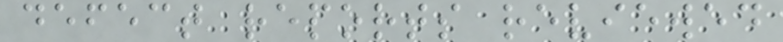defect reports reviewed
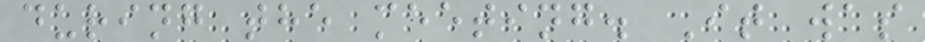during the meeting. It was
